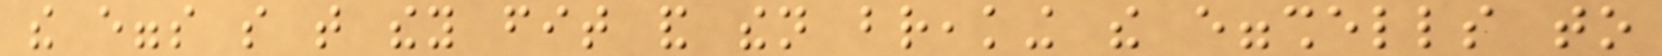the eggs so that they fit and then breaking the eggshells to
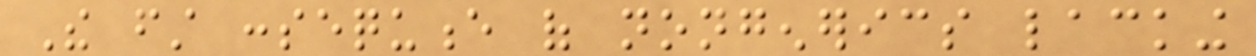The first consequence of nongenerics lacking
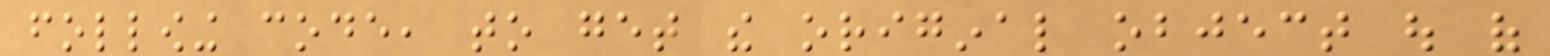following code, to get the original object out of
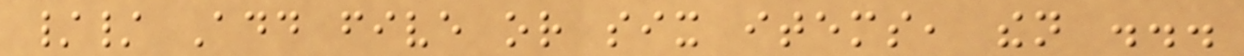// Add five or six items, then ...
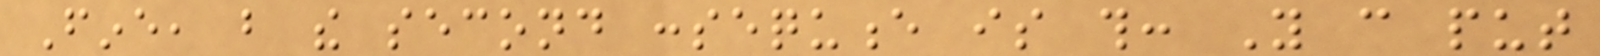Fine, but the second consequence is this: You can put
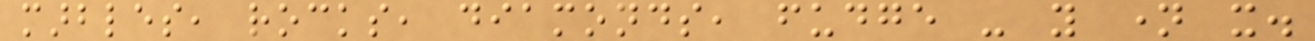marbles, rocks, diamonds, fudge - you name it.
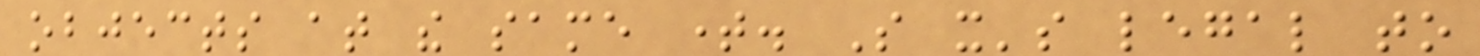objects at the same time. So it's legal to
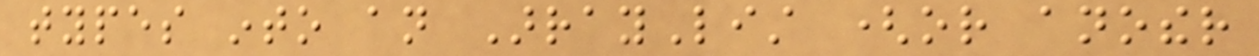types into an ArrayList (or another
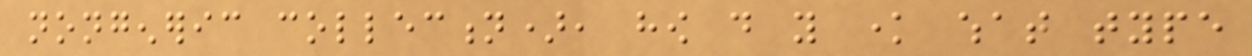nongeneric collection), how do you know what type
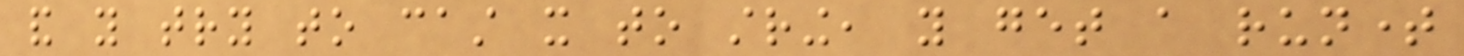and you try to cast it to string, you get a runtime
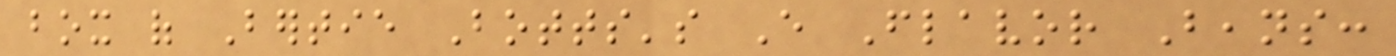box of Bertie Botts's Every Flavor Beans:
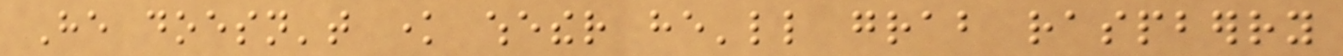He doesn't know whether he'll grab raspberry
